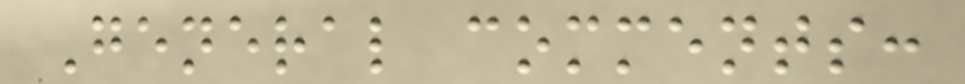General comments:
